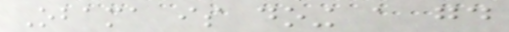Obama is doing a good
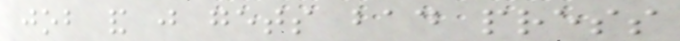job and just gets bad press
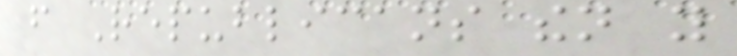from Republicans then you
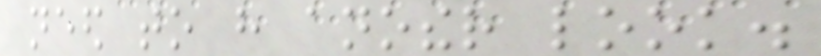need to have another look.
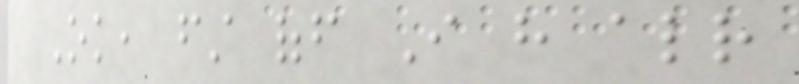Ok, first off I have already
